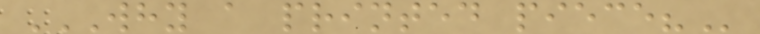WHY A PRINTED PIECE?
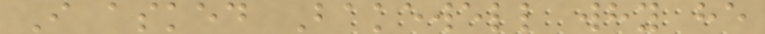I asked Bakewell why he
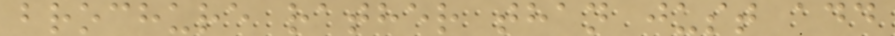brochure rather than just add
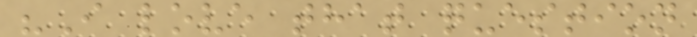"I love that question
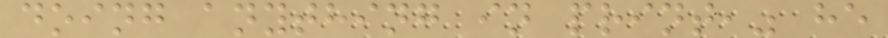doing anything in print," he
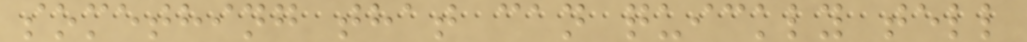something that can quickly tell
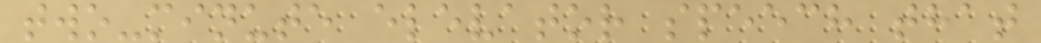two-minute elevator speech that
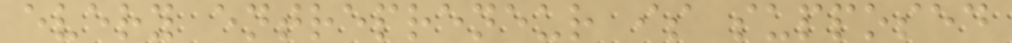every entrepreneur is supposed
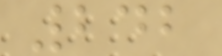242
